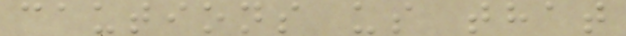cautions us that
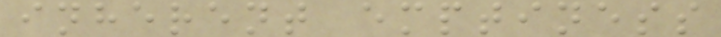inherent emptiness
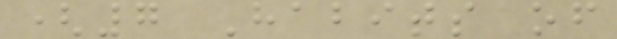(7 Habits of
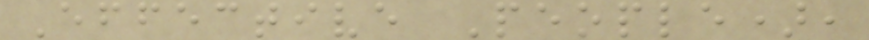Effective People),
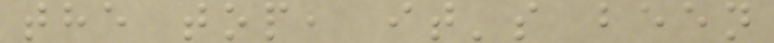the top, it's been
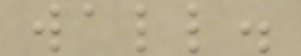wall.
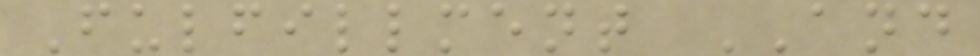Fulfillment AND
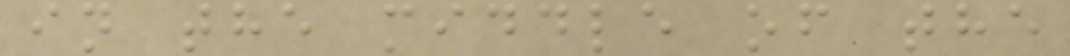in the middle of the
